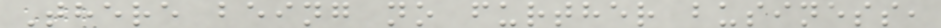There being no further business,
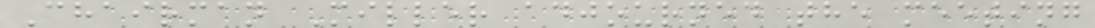Chairman Miller adjourned the meeting
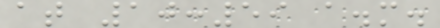at 10:59 a.m.
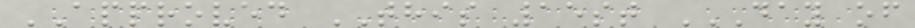APPROVED THIS 15st DAY OF
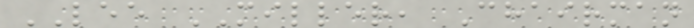LEE MILLER, Chairman
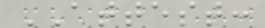ATTEST:
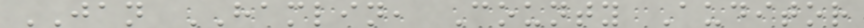JAN HAMLIN, County Auditor
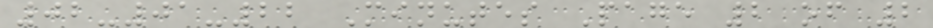02-01-22 Minutes Page 2 of 2
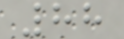88
